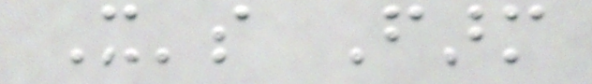It's Farm
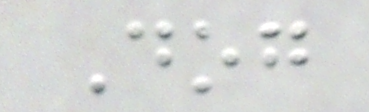Dog
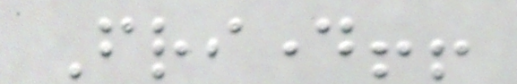Friday!!
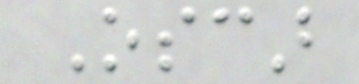Oscar
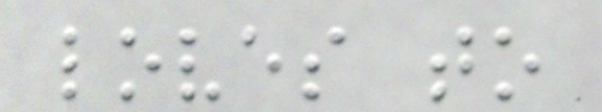loves to
